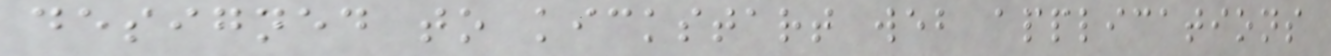designed to kickstart web applications
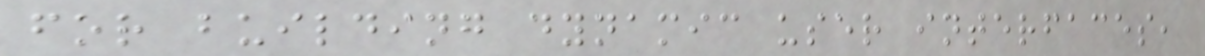for building dynamic user interfaces,
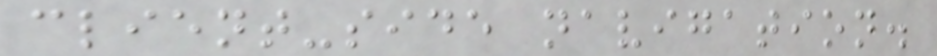client-side navigation.
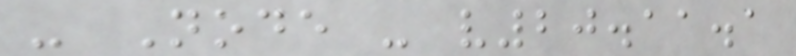- Node - v20.11.1
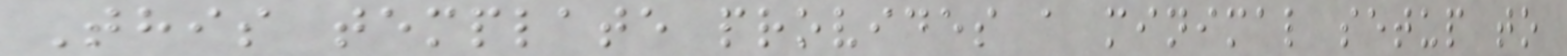This template provides a minimal setup to
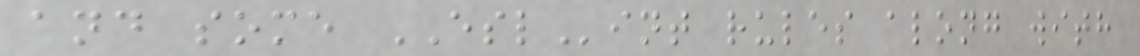and some ESLint rules along with
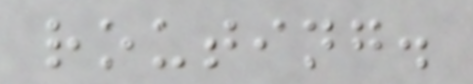routing.
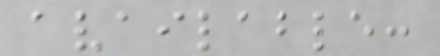available:
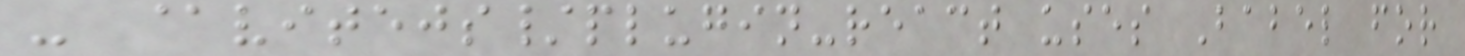- @vitejs/plugin-react uses Babel for
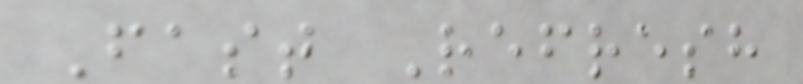Fast Refresh
